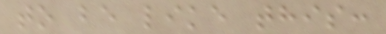to be like this:
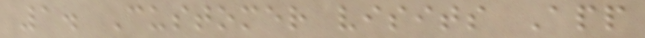1. Customer visits App
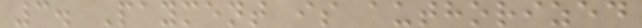3. Payment is authorized
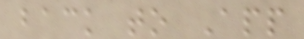back to App
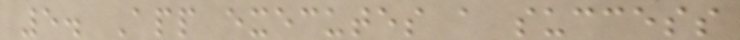5. App executes a success
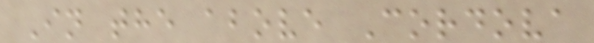In the above Cordova
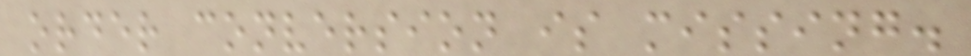order conversion is missing.
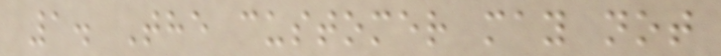1. The customer may not
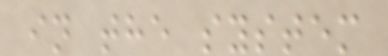in the system
